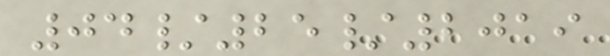04/25/2019
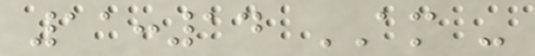11:14 AM -
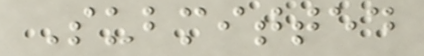Submitted
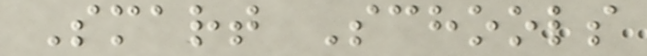Smart Schools
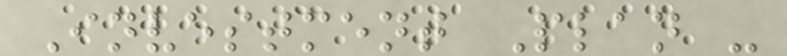Investment Plan -
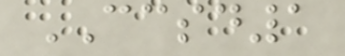CCSD1
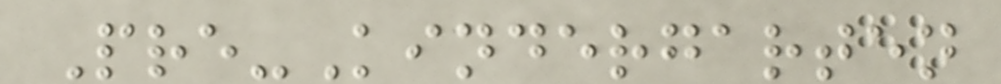Pre-Kindergarten
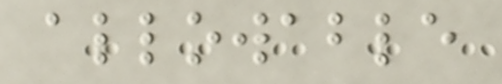allowable
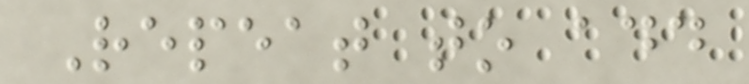Repeat to add
